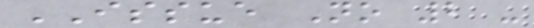ISSUE No 2 -
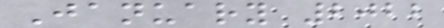January 2022
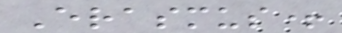Erasmus+
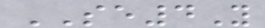SE4Y
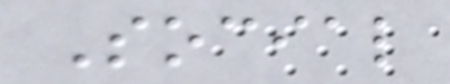Social
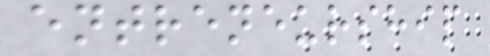entreneurship
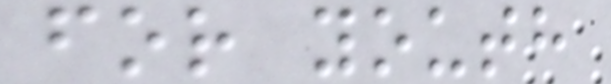for youth
